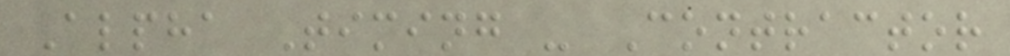Alpha Timing - Contractor
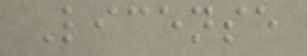License
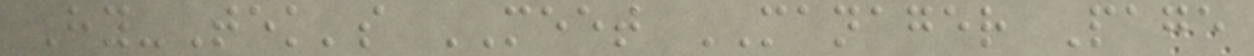Hy-Tek's MEET MANAGER Page
